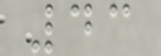43
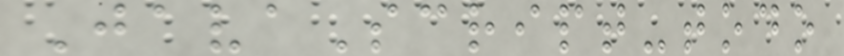JavaScript-todo
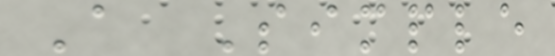A Simple
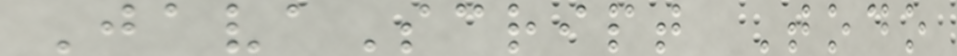JavaScript Todo
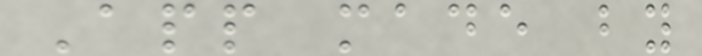App made by
